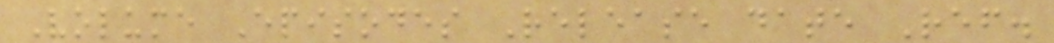Volume Episodes Release date Ref.
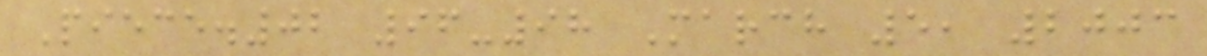Piece.02 96-98 March 5, 2003
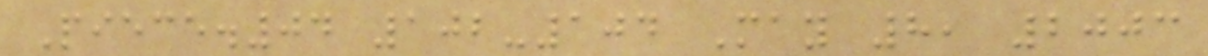Piece.04 102-104 May 8, 2003
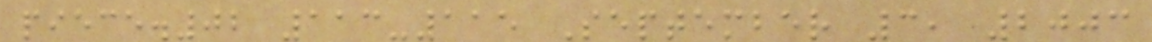piece.02 113-115 September 3, 2003
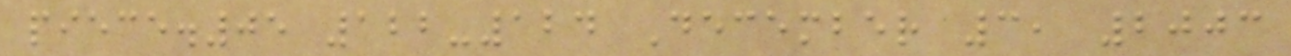piece.05 122-124 December 3, 2003
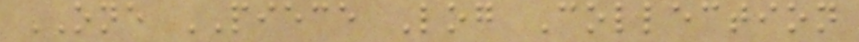ONE PIECE Log Collection
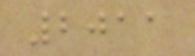2011
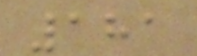181
